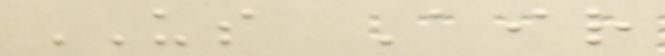US Air
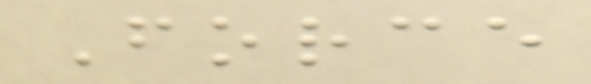Force
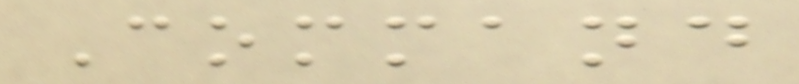Command
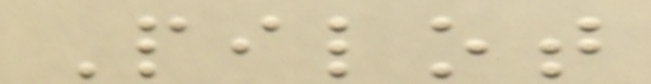Pilot
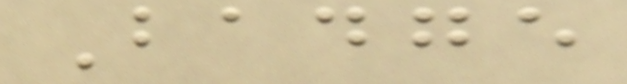Badge
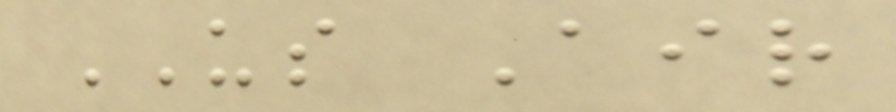US Air
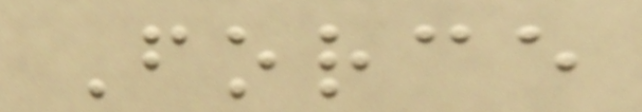Force
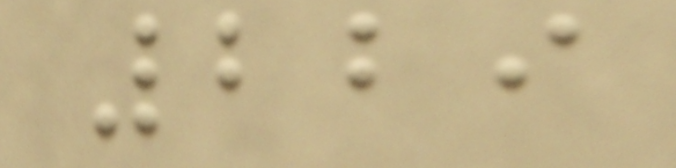229
